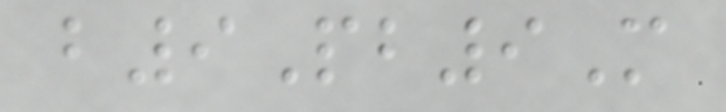b9Pb9M
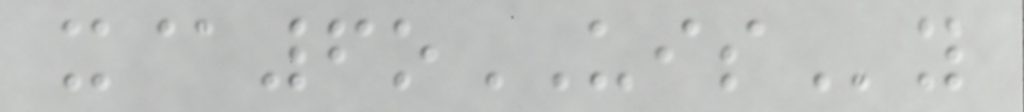x@6oUISy
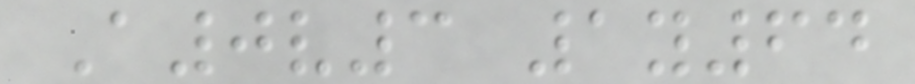A0v3 1y64
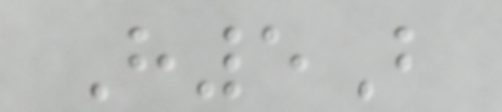H5B
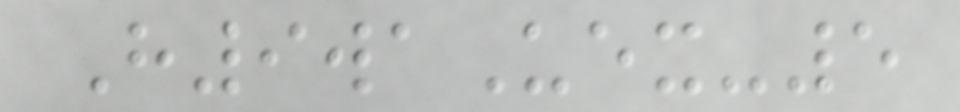H9waUex-5
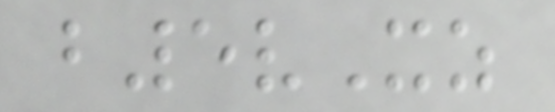b5vXz
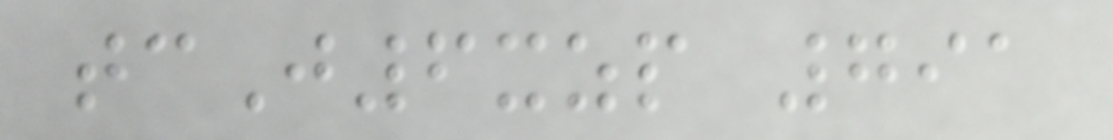tcJ6xzp 791
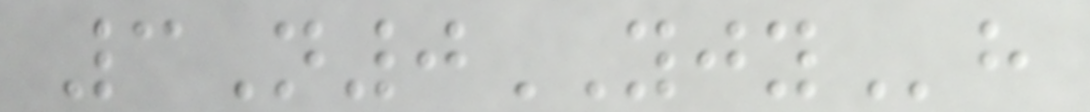3N0YJYh
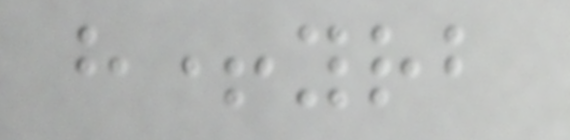h+yrb
